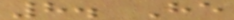8. He
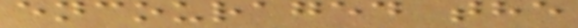encouraged the
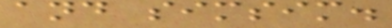and simsim.
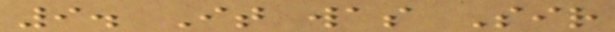9. It was Sir
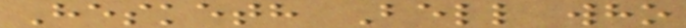Hesketh Bell who
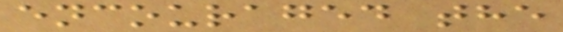encouraged the
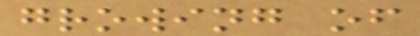growing of
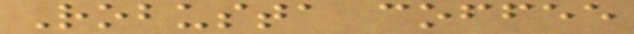Robusta coffee
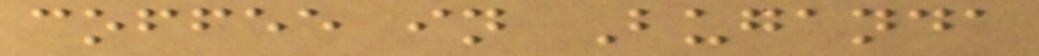coffee in Buganda
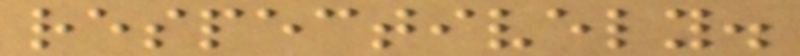respectively.
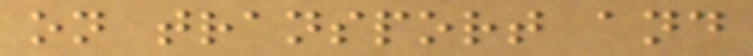on transport and
